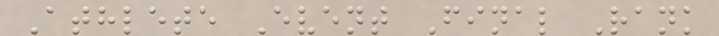Athlete Event Final Rank
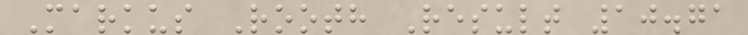Markus Rooth Result 10.71
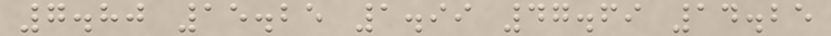7.80 15.25 1.99 47.69 14.25
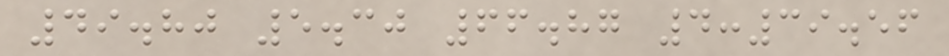49.80 5.30 66.87 4:39.56
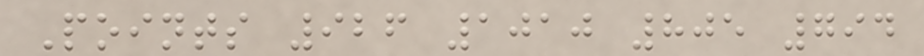Points 926 1010 805 794
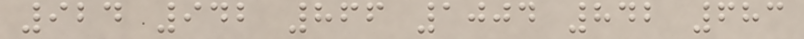924 942 866 1004 842 683
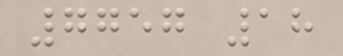7757 18
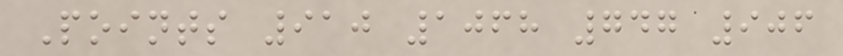Points 910 1068 747 906
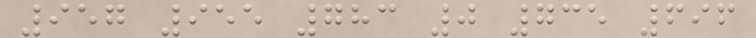957 955 783 0 735 696
